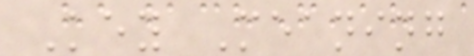Key Meaning
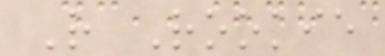R Rookie
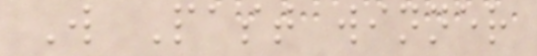W Past winner
